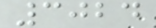3024
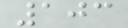103
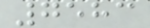7583
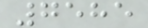7585
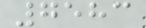7583
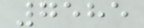7585
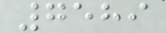7589
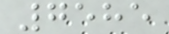7585
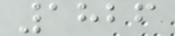1826
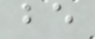be
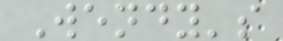Wendy's
